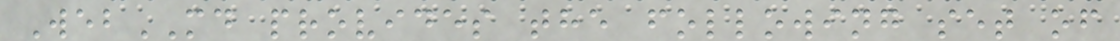WebMD provides the following set of
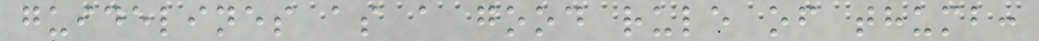guidelines as a good rule of thumb:
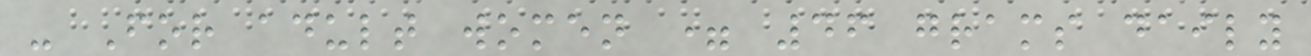- For adult women = 46 grams daily
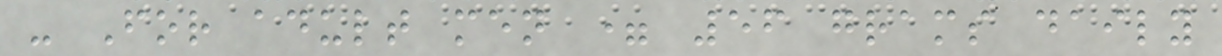- For adult men = 56 grams daily
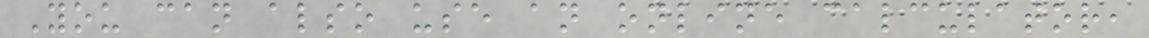You can also use an online calculator,
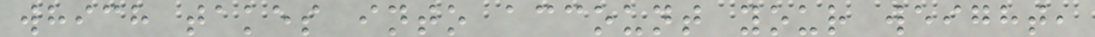which takes into account your weight,
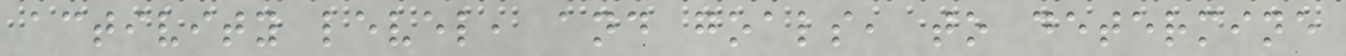activity level, and goals, to determine
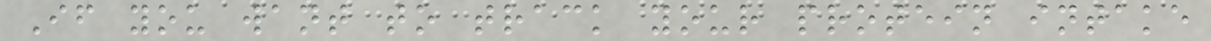If you want to track your protein intake
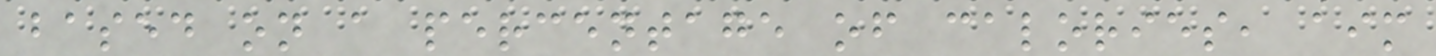based on a percentage of calories, aim
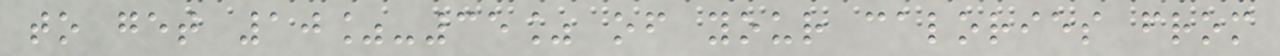to get 10%-35% of your calories from
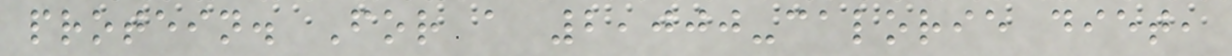protein. For a 2,000-calorie diet,
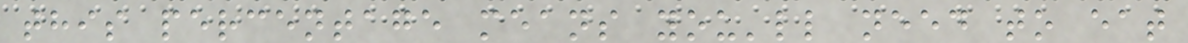this percentage means you'll need to eat
